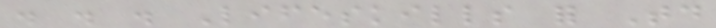. . . Lifeskills for Today
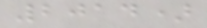2014)
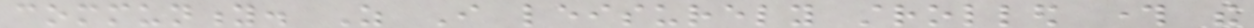community. As I leisurely strolled through the
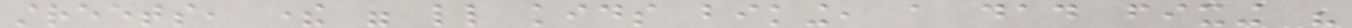streets, there were little kids biking, a dad fixing his
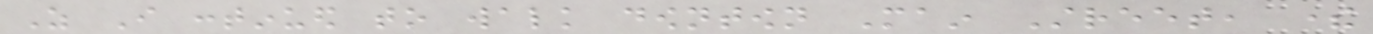As I continued to walk downtown Main Street, there
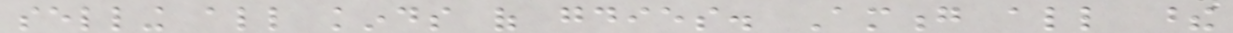selling all kinds of goodies. Among all these
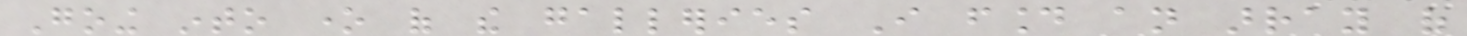Going into one of the galleries I found an array of
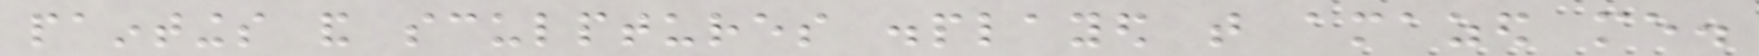paintings and sculptures displayed that amazed me.
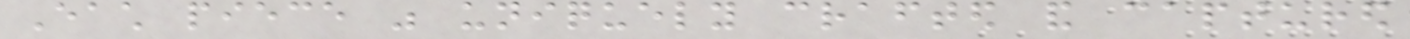Each piece was uniquely crafted and captured
